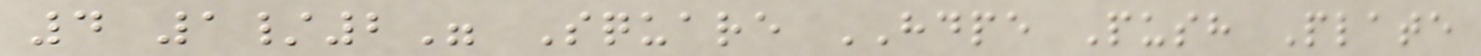4 1/2" Square HDPE Push Plate
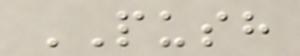PUSH
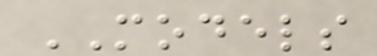MODELS
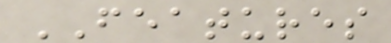FEATURES
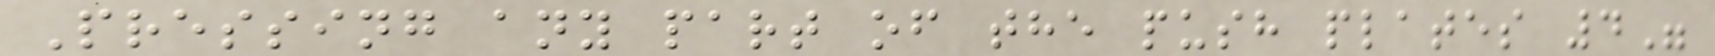Pressing any part of the push plates 4"
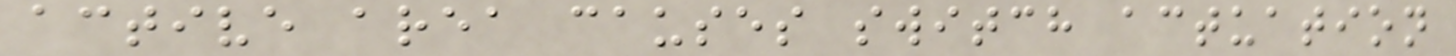active area causes switch actuation
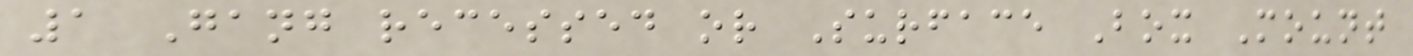1 Gang recessed or Surface Box Mount
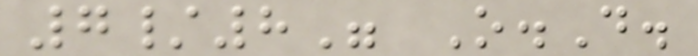7/8" O.D.
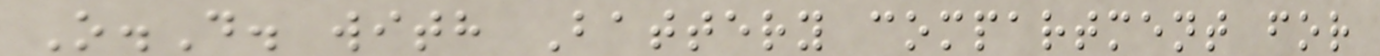O.D. with Battery compartment for
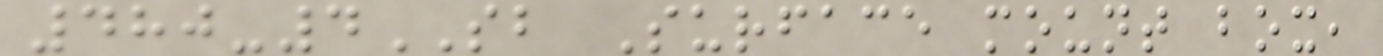480-4SB Surface mount box,
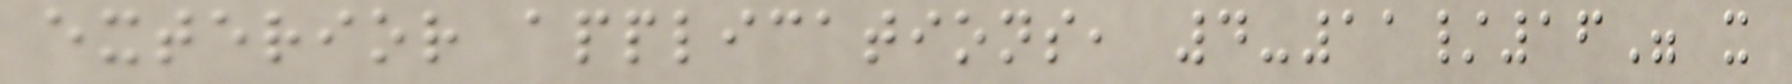exterior applications, 4-11/16" x
